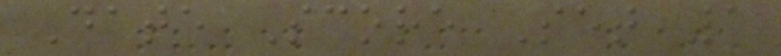Date Score Set 1
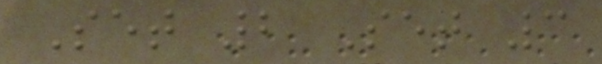Set 2 Set 3
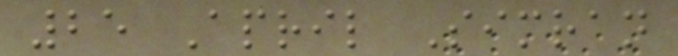25 April Simran
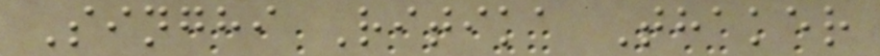Singhi Ritika Thaker
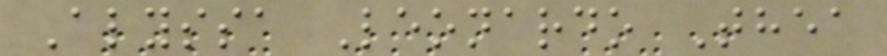Alyssa Leonardo Thea
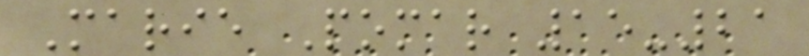Marie Pomar 15-21
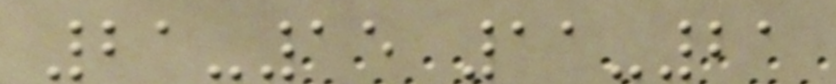21-15 11-21
